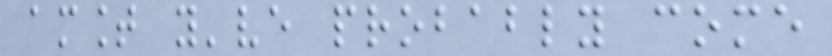amount you've probably come
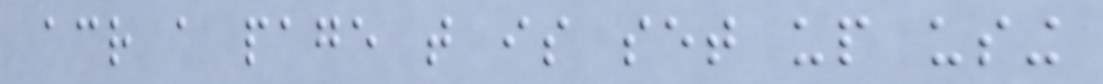across a page that is set up using
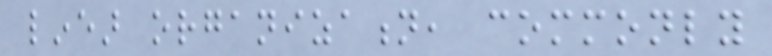linear organization, commonly
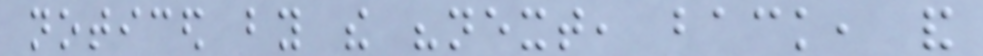noticed by the "next, back, and
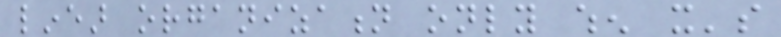linear organization only when it's
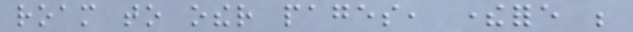roam to other pages, therefore be
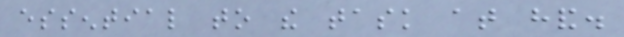essential to the task at hand.
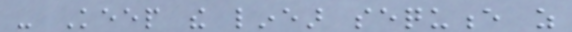- Keep the linear sequence as
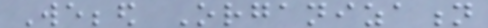Webbed Organization
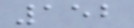152
